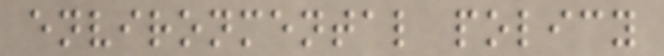environmental policy
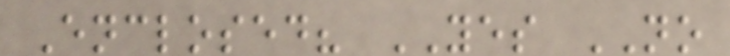Enclosed? YES NO
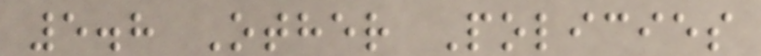5.8 Other Policies
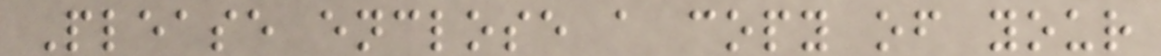Please enclose a copy of your
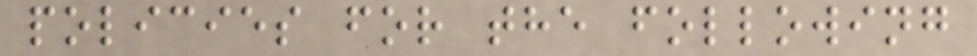policies for the following
